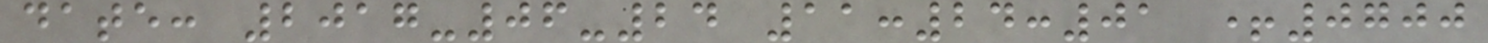date: 2017-06-24 11:24:01 +0700
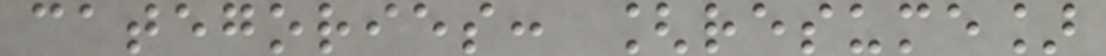categories: [resume]
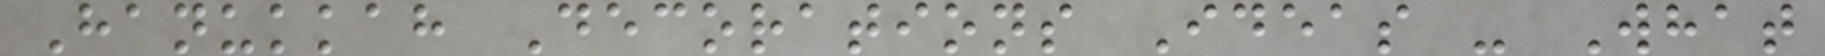Hanukkah Decorations Ideas - What
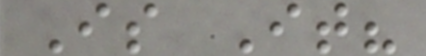Is It?
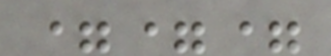===
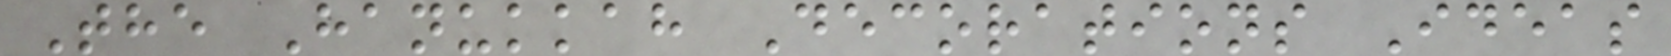The Hanukkah Decorations Ideas
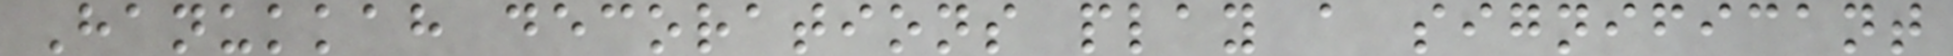Hanukkah decorations play a significant
